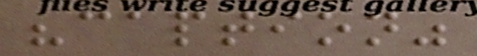"caption"
